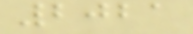2021
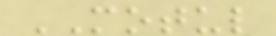MOTUL
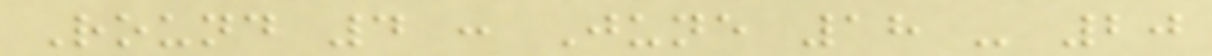Round 4 : June 18 - 20
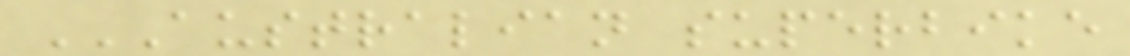AUSTRALIAN SUPERBIKE
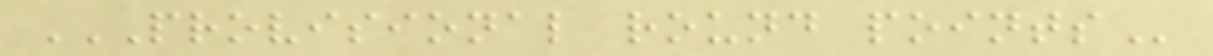PROVISIONAL ROUND POINTS
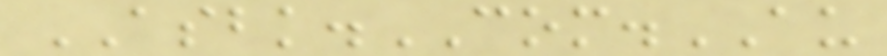ASBK.COM.AU
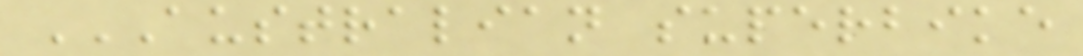AUSTRALIAN SUPERBIKE
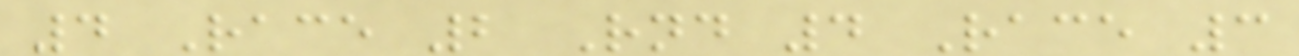4 Race 2 Rnd 4 Race 3
